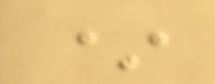*
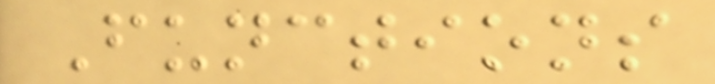Functions
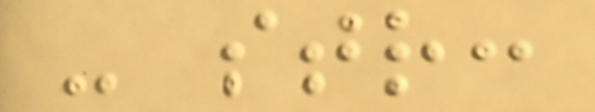- str:
